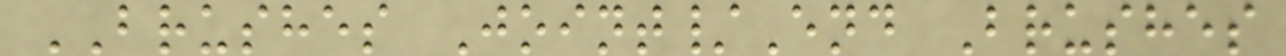BRUSHES Joint/End Brushes
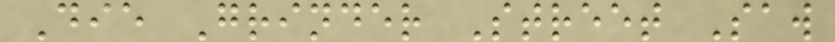Die Grinder Street Saw
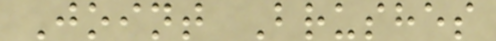Joint Brushes
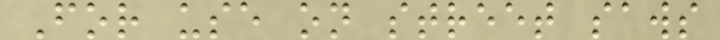For use on street saws
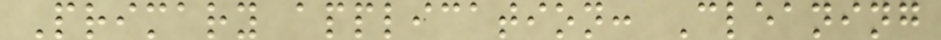Primary application: Cleaning
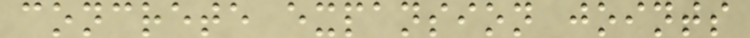concrete expansion joints
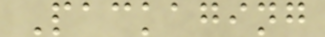Packaging
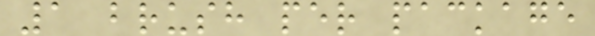1 brush per package
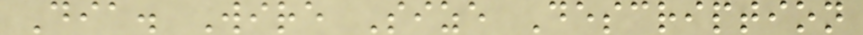Dia. Wire Size Description
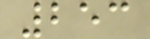253
